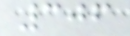306
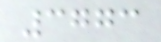3773
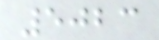5023
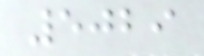5029
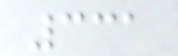331
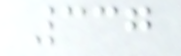337
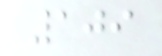109
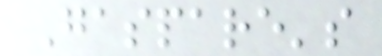Gaspare's
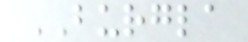BURGLA
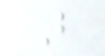B
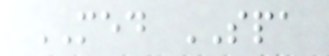MED SPA
